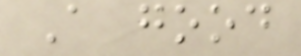A good
